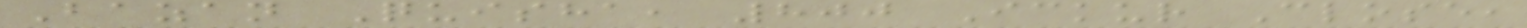Bazan Quisha, 800 Ickur Close,
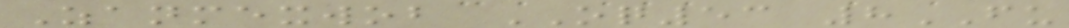Zanmexwob OQ53 8FU
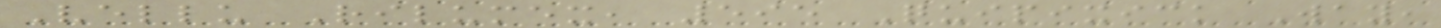Vellu Rilumex, 595 Quipixick Way,
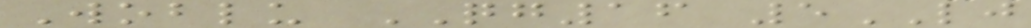Woblu QG16 5LJ
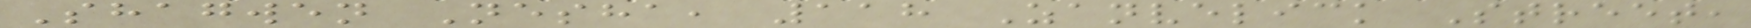Shagwen Nesha, 118 Zanvelick Street,
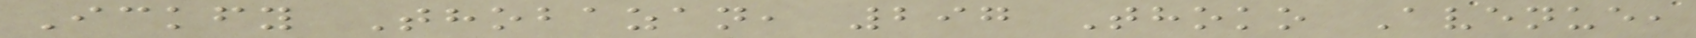Ickfy Thobazan, 297 Thoko Avenue,
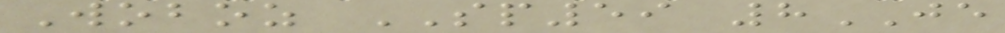Woboz SP59 8JE
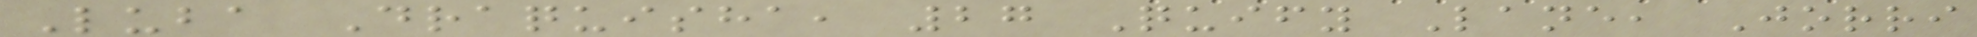Luba Draquisha, 27 Quify Lane, Jorri
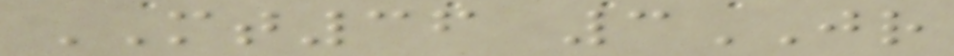MT36 3JR
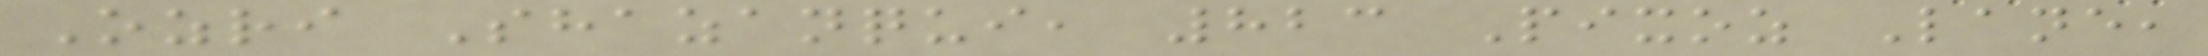Ozri Shazanqui, 823 Pixoz Lane,
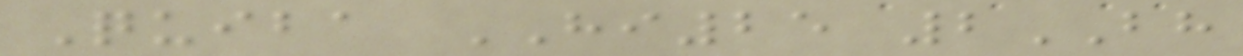Quiba HI25 2BH
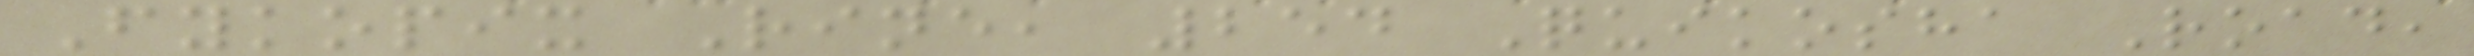Fykopix Rine, 254 Quikosha Road,
